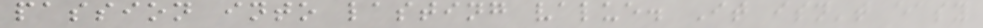passion into lasting value. It isn't easy
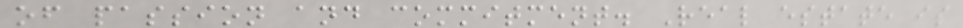of passion and commitment. Real estate is
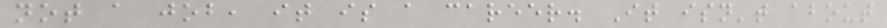not a job, it is a career. It isn't about
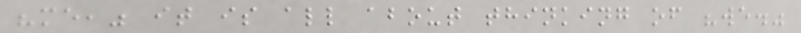"me," it is all about thinking of "we."
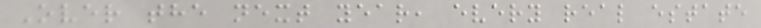Over the next year, every real estate
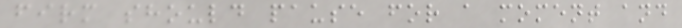firm should pause for a moment and
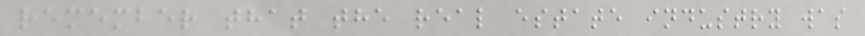remember that the real estate industry was
